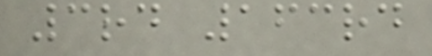3rd 163rd
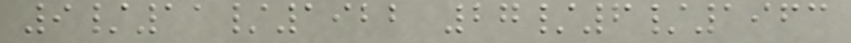9/11/1922 27/6/1963
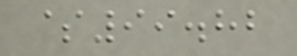$99.82
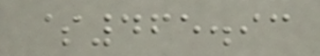$465.93
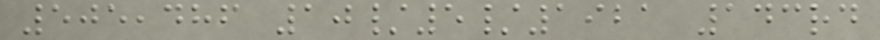505,486 10/5/1921 143rd
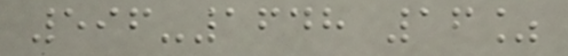596-1648 16%
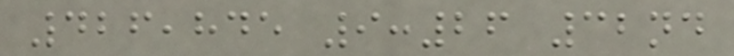426,845 9:26 32nd
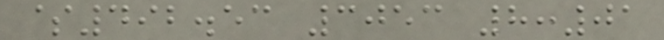$492.53 3053 8:01
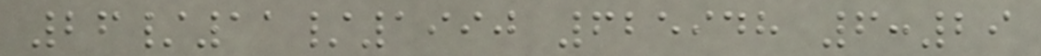26/11/1990 625948 6:29
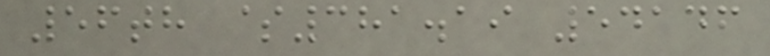56th $381.19 54146
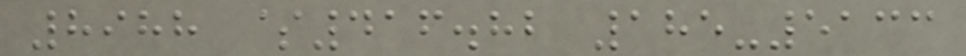8988 $416.82 185-5133
